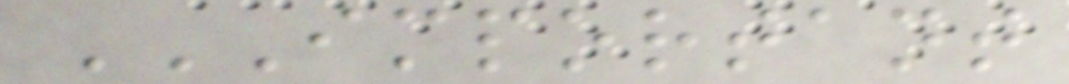IMPORTANT
